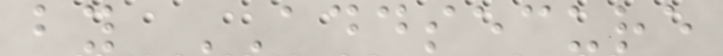by ADDSECURE
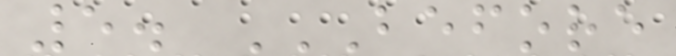5. BEFORE
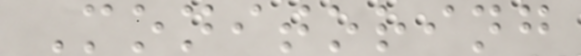Monitoring
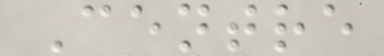Centre
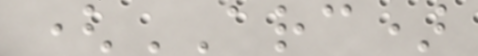(ARC)
